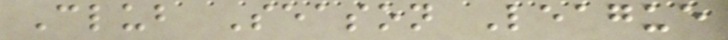Club Season League
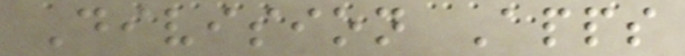Division Apps
